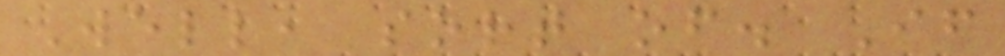Well, sort of. If
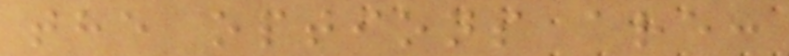the options are:
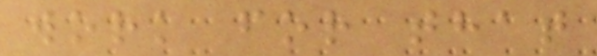work for that
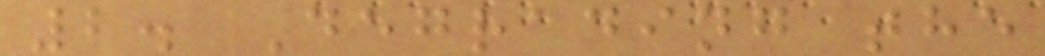2. Degrading the
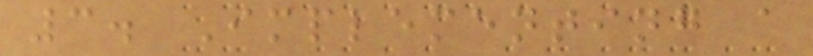3. Implementing a
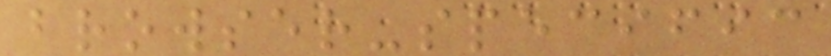browser-specific
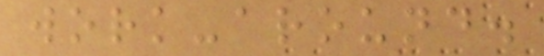work-around.
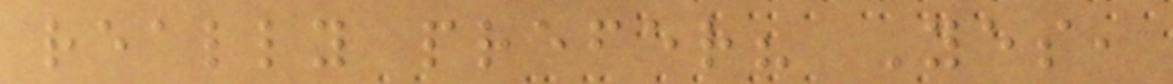really prefer? Yes,
